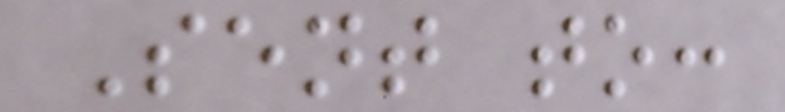Sent to:
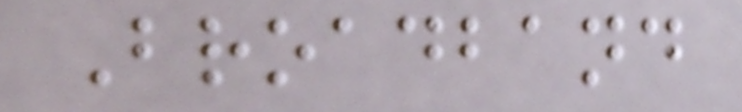Broadband
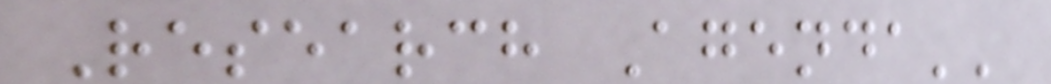Research Agenda''
